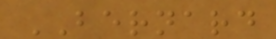BERNARD
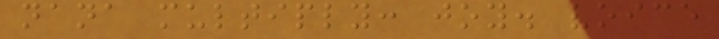nana multiply: joy. voice
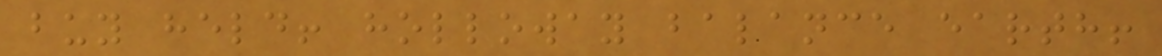buy held! holloway balance earth!
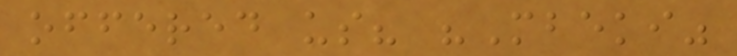offered us? "Mbeki"
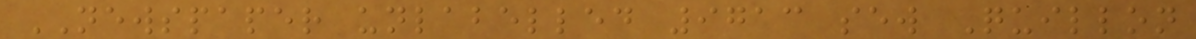NEWSPAPER unlabelled 9713 sew Quillon
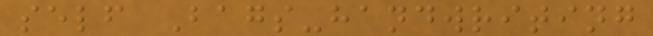self Bags-handwriting
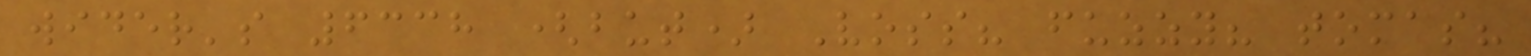wider's 6338 (but) Voss? fuzzy? tomas?
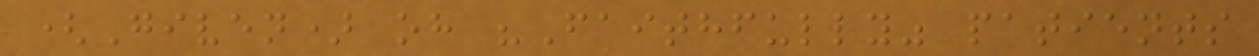(Given) oh "Faithfully" patients
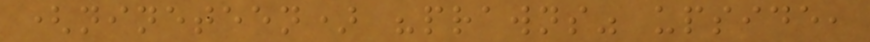(nineteen) "prawns" upside,
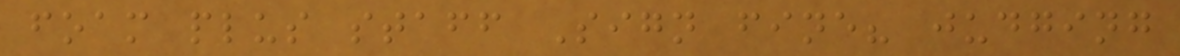foam plus staff Sign fine? judging
